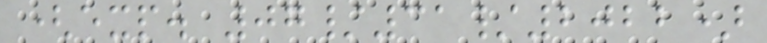(exp. 07/31/2022)
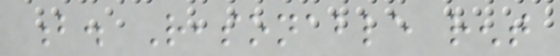b. Reasonable rent
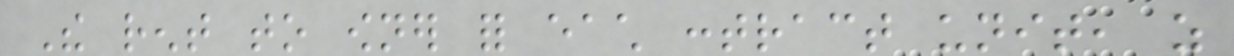The rent to owner for each contract unit, as
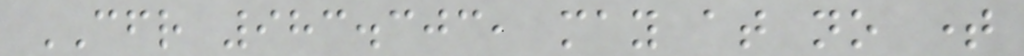CFR 983.303, may at no time
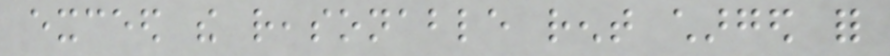exceed the reasonable rent charged for
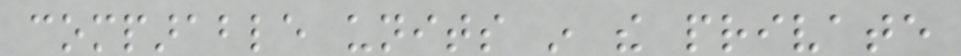comparable units in the private
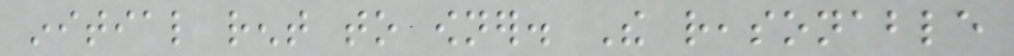initial rent to owner. The reasonable
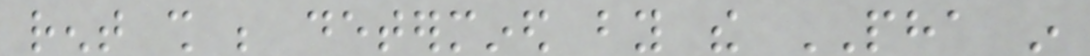rent shall be determined by the PHA in
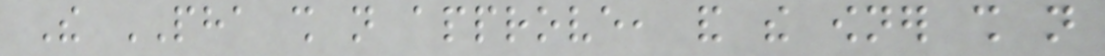The PHA shall not approve, and the owner shall not
